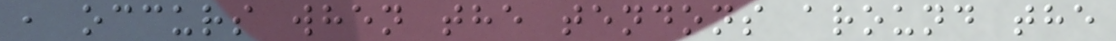, occurs when the tendons around the
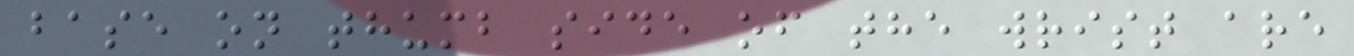base on thumb side of the wrist are
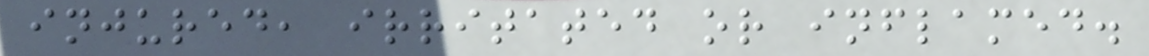injured, irritated or inflamed.
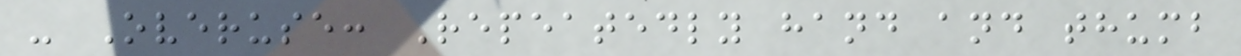- Overuse: Repeatedly hand and thumb
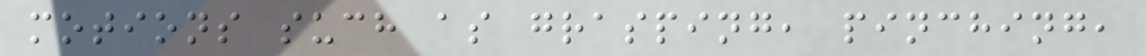motions such as grasping, pinching,
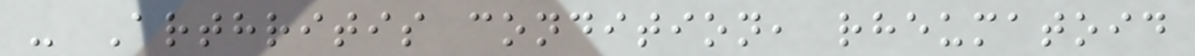- Arthritis condition, rheumatoid
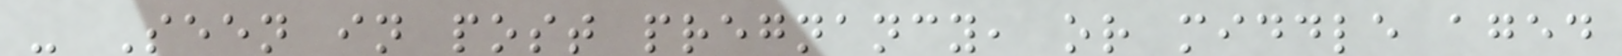- Seen in post pregnancy, or middle aged
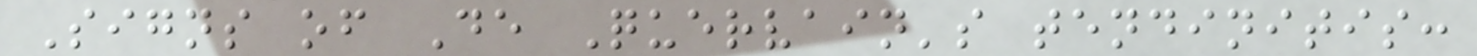Signs of De Quervain's tendinitis:
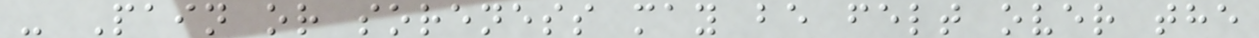- Pain or soreness may be felt over the
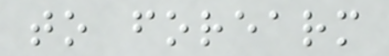to forearm
